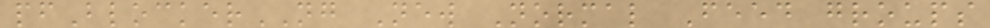pfBlockerNG New Normal Feed groups
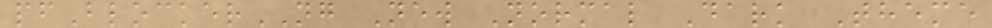pfBlockerNG New Normal Dark Theme
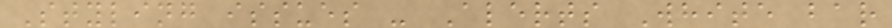Styling issues - Alerts White bar
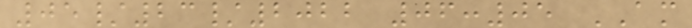05/23/2022 06:05 AM
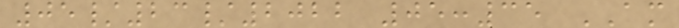05/23/2022 05:35 AM
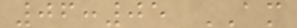06:05 AM
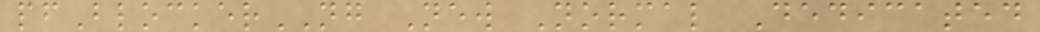pfBlockerNG New Normal Dedicated
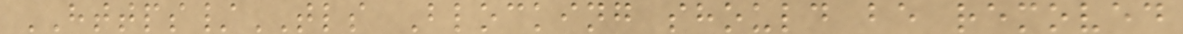HTTPS/TLS Blocking should be removed
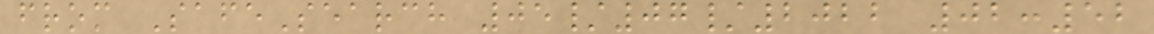from SafeSearch 05/07/2022 02:52
